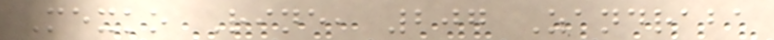Mexko Rine, 207 Zandraba
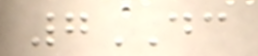7DC
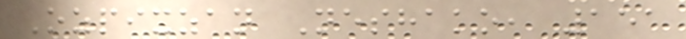Ozpixzan Neshako, 151
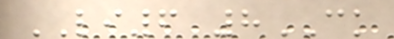LI6 8CK
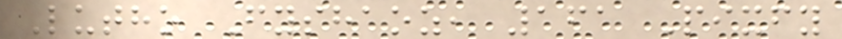Lutho Fyshaoz, 161 Pixfy
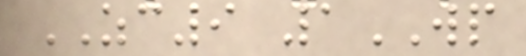ZC9 1WP
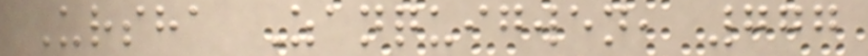Ursha Zanquigwen, 777
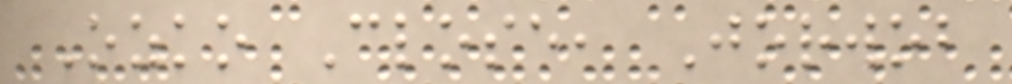Ozko Close, Jorwob
